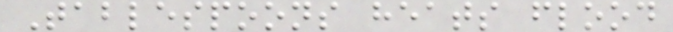Tablespoons heats flood
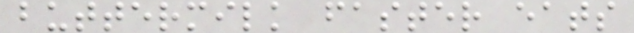buttermilk faster eats
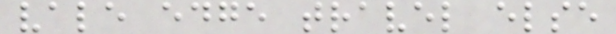vale edge travel else
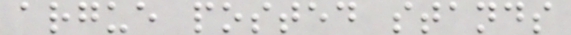argue posted stands
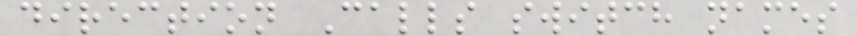direction Calls switch names
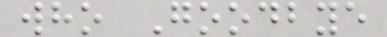who Goodbye
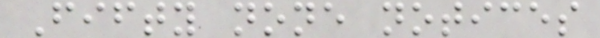Fifty none notices
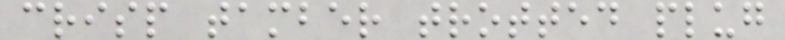crisp tamber trotted plug
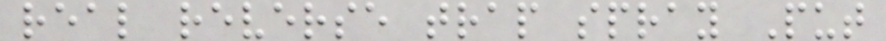real reverse trap spray Put
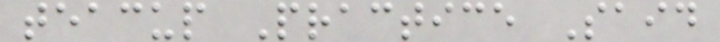teacup Practice Said
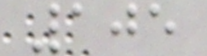105
